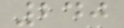240
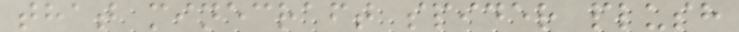that minecraft spider plush
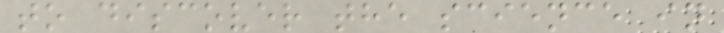to discover the science in
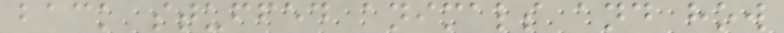back stuffed animals and how
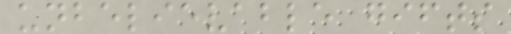unbelievable gifts
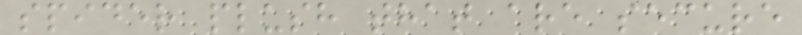spider plush that are secure
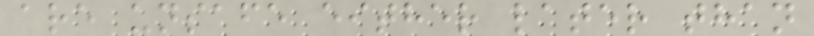are unsafe either later than
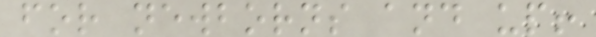for newborns and up!
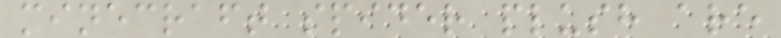minecraft spider plush are
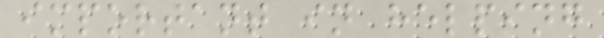important in helping
